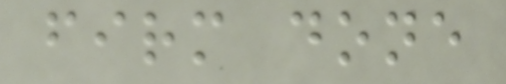firm done
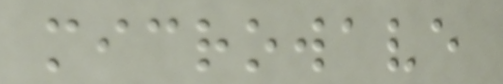microwave
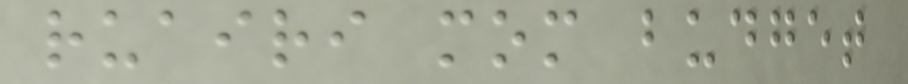ruairi mom budget
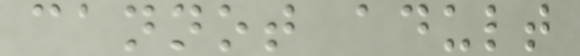cannot adult
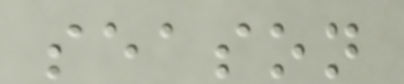season
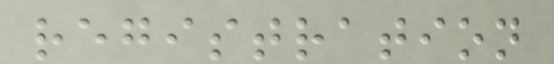registration
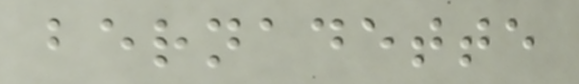bernadette
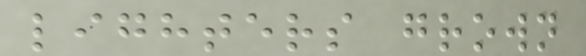lighters grown
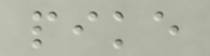pike
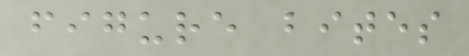figure bites
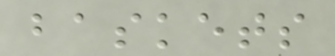baskets
